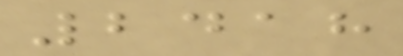2418
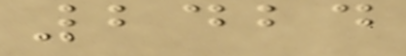2424
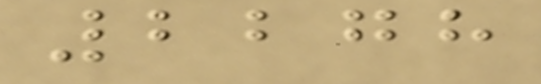2278
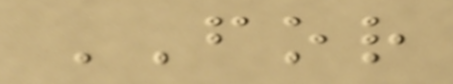FOR
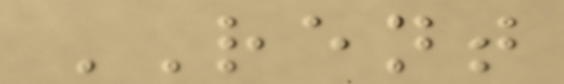RENT
